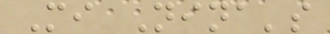Mi Nina's
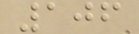106
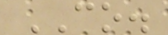CO.
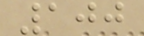100
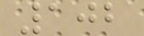102
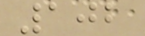102
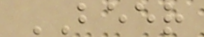BEER
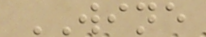WINE
